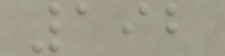192
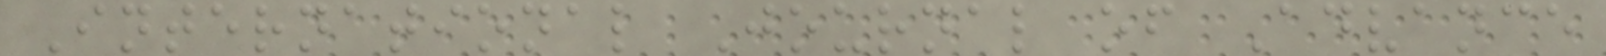International Journal of Advance
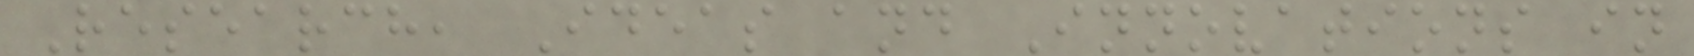Research, Ideas and Innovations in
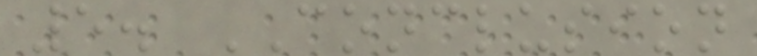5. CONCLUSION
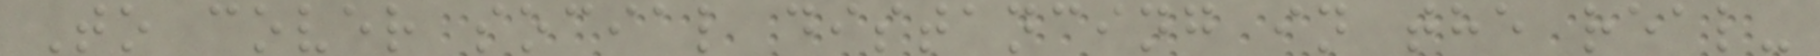To cover social distancing in the real-
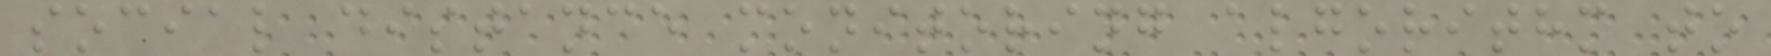social distance monitoring algorithm to
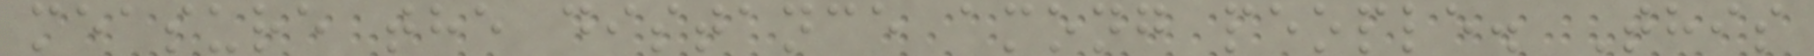measure the distance among people. This
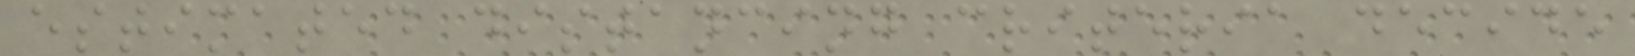estimated distancing criteria decide
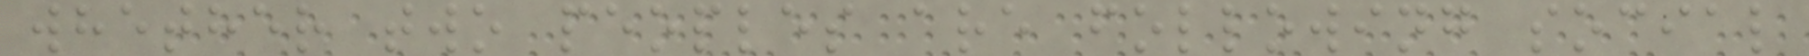whether two peoples are following social
